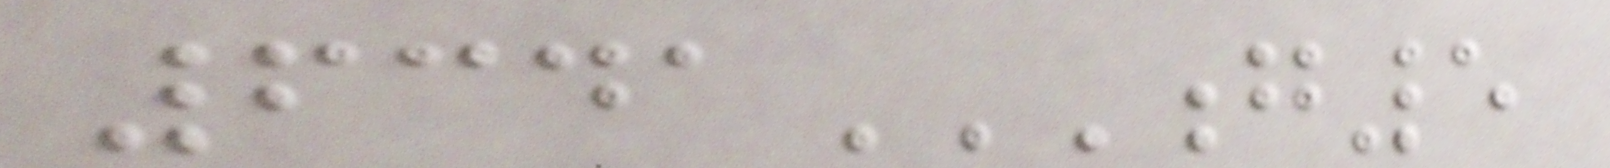6341G5
